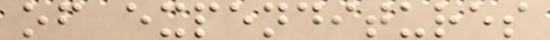of expenditures
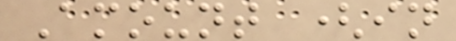Amount (in
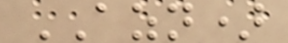AZN)
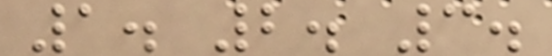1. 2. 3.
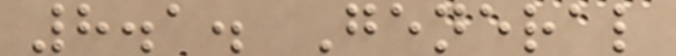8.1. General
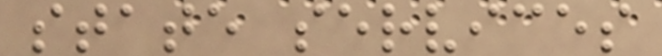state services
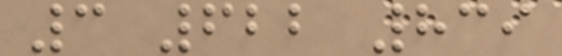3 622 839
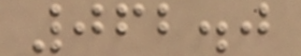062.0
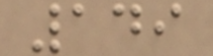149
